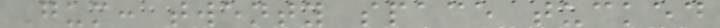Gum: twenty space tucked
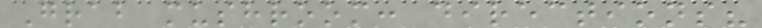Grab mushroom: directions?
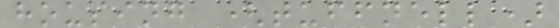housing (tuffnell)
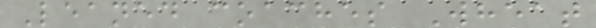Leaned coaches Wheat
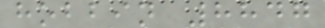hobbin 8847
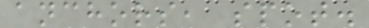anchors, spot.
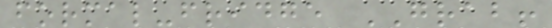formal-fridge GRAB!
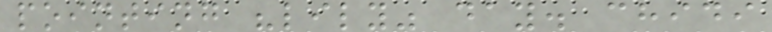pointing "lily" day. chidi
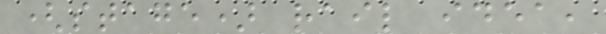(stage) rail idea,
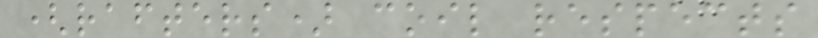(rafters) coil respects
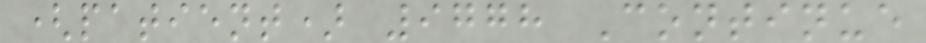(patient) 9778 Continue
